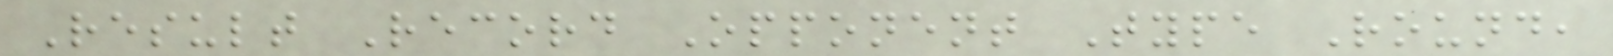Result Record Opponent Type Round,
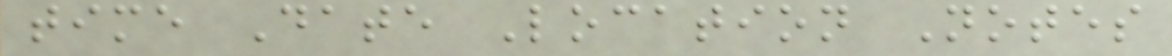time Date Location Notes
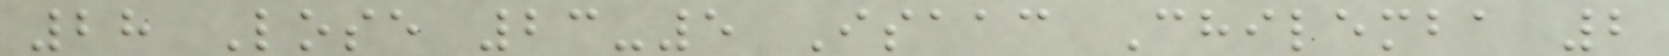28 Lose 23-5 Isaac Chilemba 2
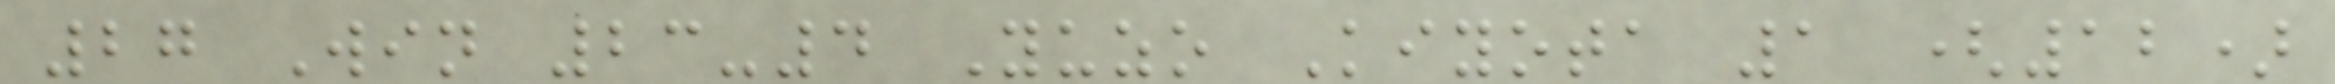27 Win 23-4 Yuzo Kiyota 1 (12)
